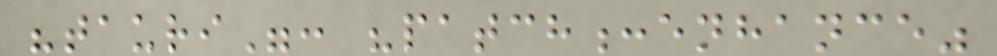"tauri": "patch:enhance"
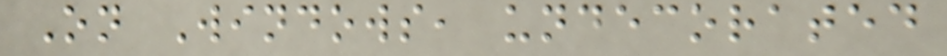On Windows, undecorated
